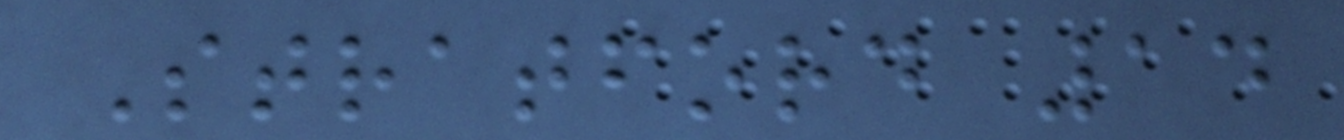Stratford 14
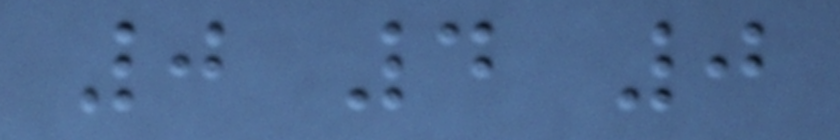0 4 0
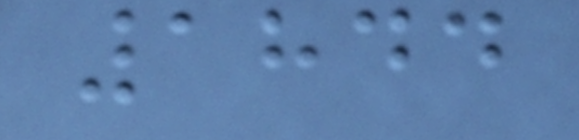1844
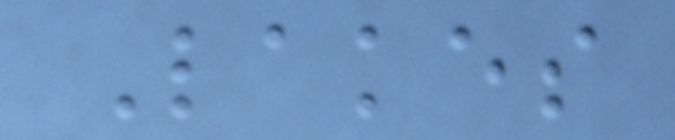Lakes
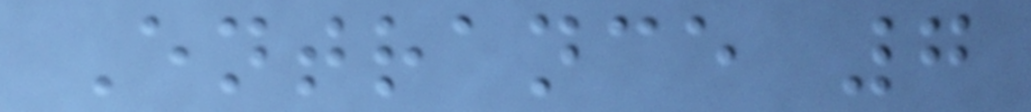Entrance 7
